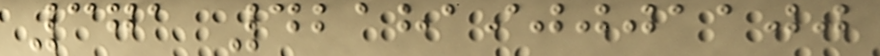371 4218190001100
